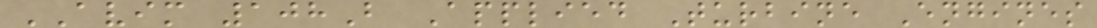AVIM 108B Applied Turbine Engines
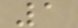1
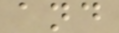and
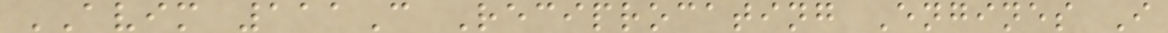AVIM 111C Reciprocating Engines I
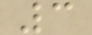3
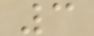3
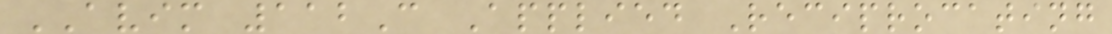AVIM 112C Applied Reciprocating
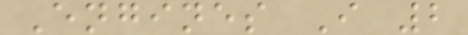Engines I 2
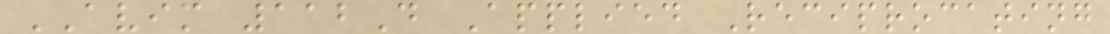AVIM 112D Applied Reciprocating
